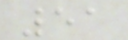51
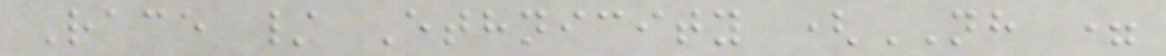Race / Ethnicity (NH =
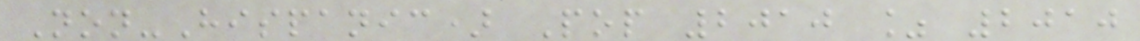Non-Hispanic) Pop 2010 % 2010
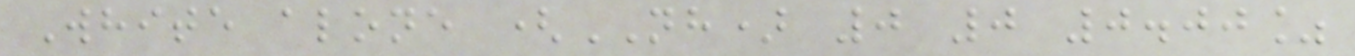White alone (NH) 0 0 0.00%
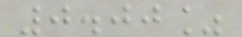0.00%
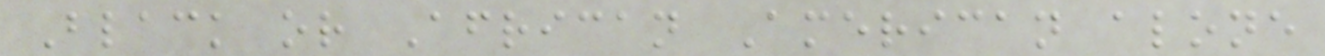Black or African American alone
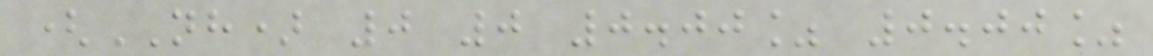(NH) 0 0 0.00% 0.00%
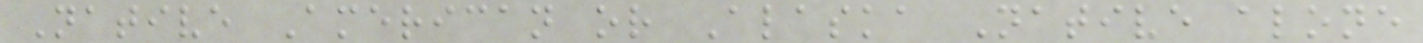Native American or Alaska Native alone
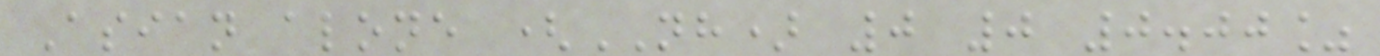Asian alone (NH) 0 0 0.00%
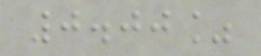0.00%
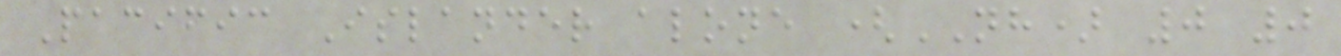Pacific Islander alone (NH) 0 0
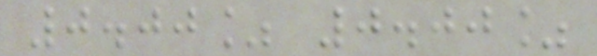0.00% 0.00%
